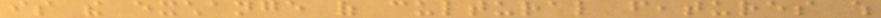is the exchange of cultural features which
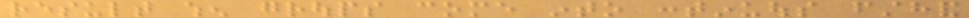result when groups come into continuous firsthand
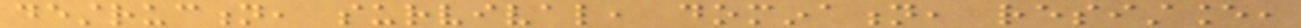destruction, survival, domination, resistance,
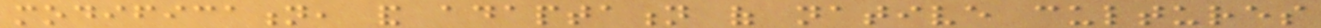modification, and adaptation of native cultures
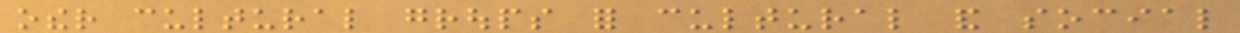other cultural groups for cultural and social
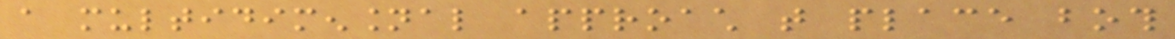a multidimensional approach that place both
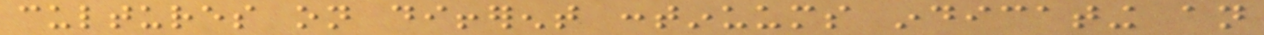cultures on different continuums indicating an
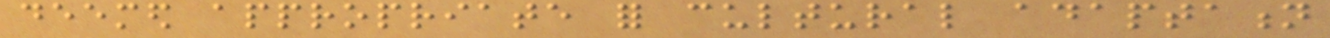deemed appropriate for cultural adaptation
